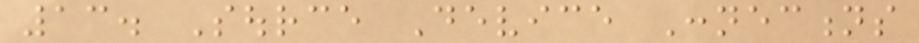13. Source Device Connections
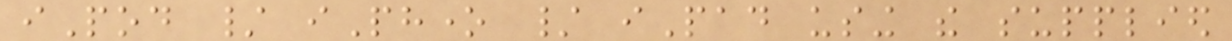iPod / iPhone / iPad using the supplied
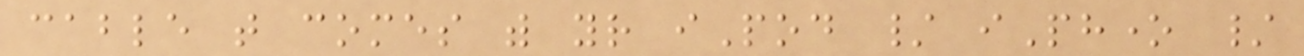cable that comes with your iPod / iPhone /
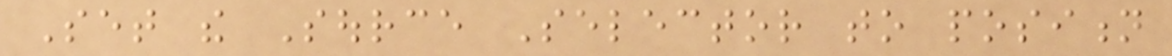Set the Source Selector to position
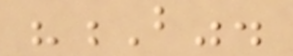"B".
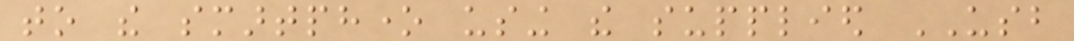to the smartphone using the supplied USB
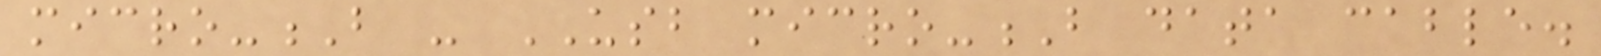micro-B - USB micro-B data cable.
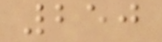250
